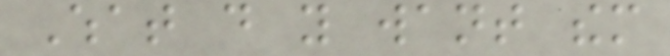What do you want them
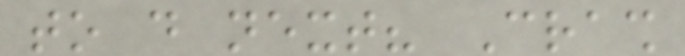to do next? Crash
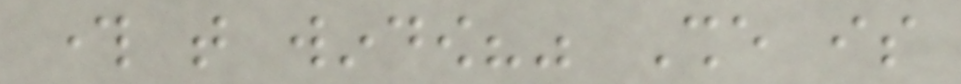through that window?" She is
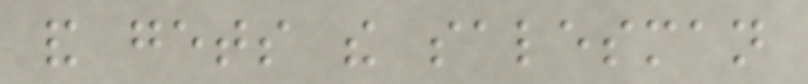and gets the salesman
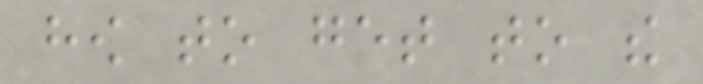how to get to the
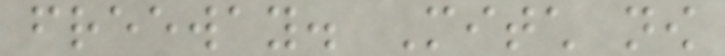freeway. Mitch now
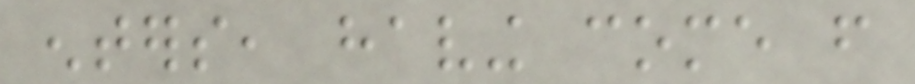enters, having come from
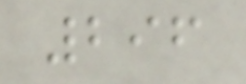296
